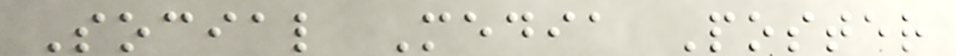Social Media Poster
